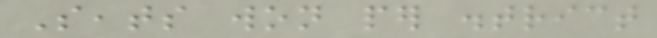Seats won per district
